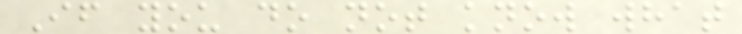If you do not know what
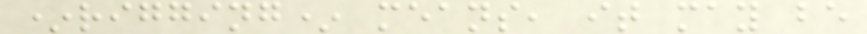*rigging* means, it may be
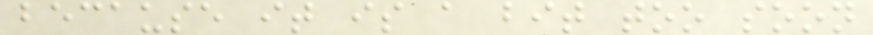because it is a bit too soon
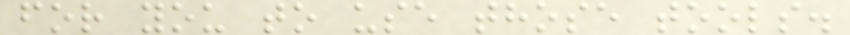for you to use those tools.
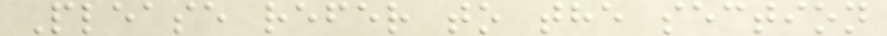Please refer to the section
